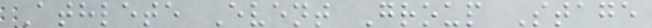Athlete Event Group Stage
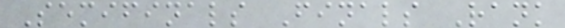Semifinals Finals Rank
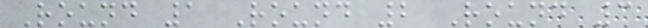Round 1 Round 2 Round 3
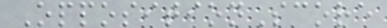OppositionScore
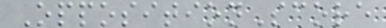OppositionScore
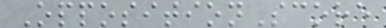OppositionScore
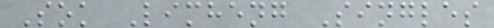Sok Limheng Singles
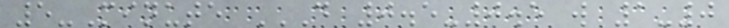5-Minute D 0.5-0.5 W 1-0
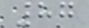87
